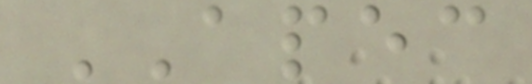APEC
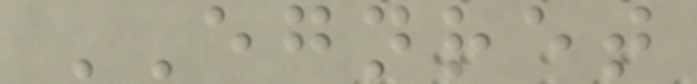EGNRET
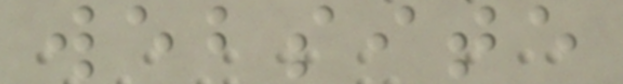website
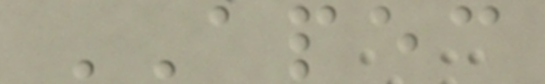APEC
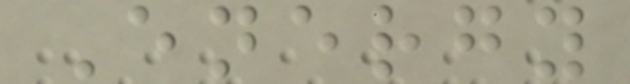Energy
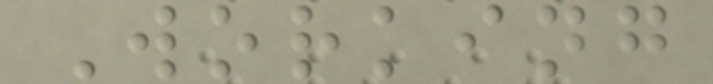Working
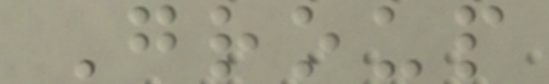Group
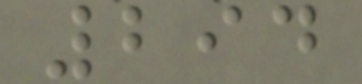294
